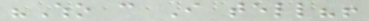"Who can I tell?!
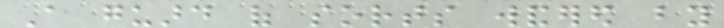A guard of sorts wandered by
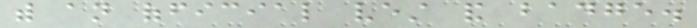with an official vest and badge.
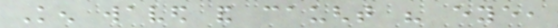Ken waved and caught his eye,
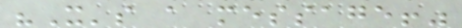"It's a message!"
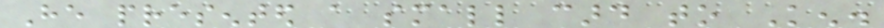He presented a small card to Ken.
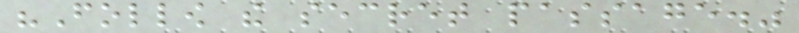"Follow the secret passage."
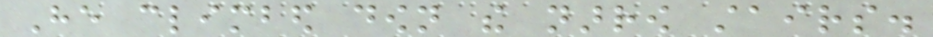He climbed down the narrow stairs.
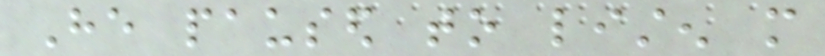He paused to listen more
